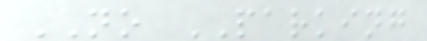NO PARKING
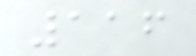116
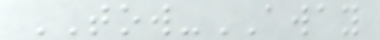TOW-AWAY
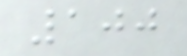100
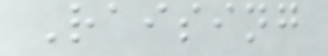Raising
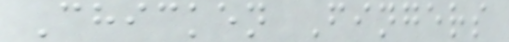Chicken Fingers
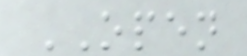OPEN
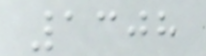1308
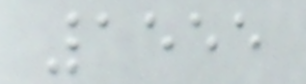1555
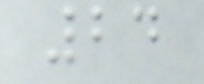24
